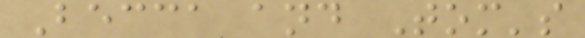Becca and Tom's
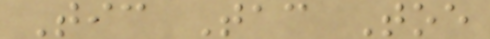Tic Tac Toe
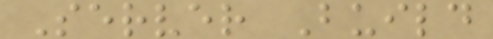Server Build
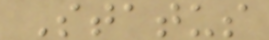Status
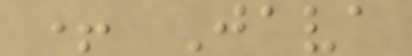+ Java
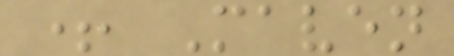+ Maven
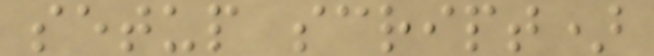setup script)
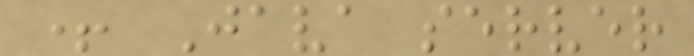+ Java server
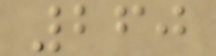260
